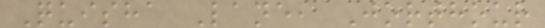Quisha Lane, Jorthour
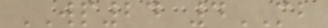WP24 4MB
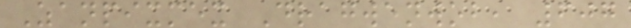Zanpixmex Dragwenwob, 607
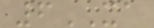6XA
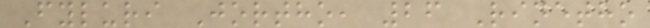Fyluri Jortho, 26 Rinetho
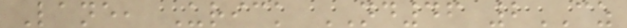Lane, Urick ND46 2CZ
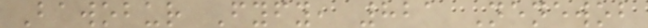Bawobur Fyfy, 821 Nenewob
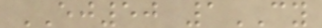EJ50 1CY
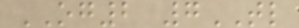OG2 7TL
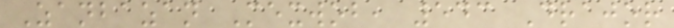Zanbazan Mexwob, 543 Drajor
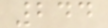244
